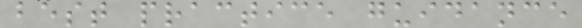best practice guidance
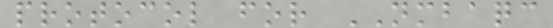protocol for NMBAQC
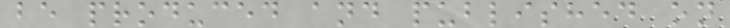be produced and published on
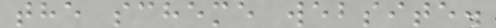the scheme website.
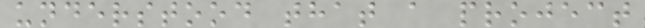understood that a project
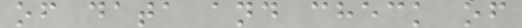of data and check of
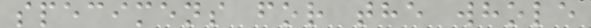specimens for the whole
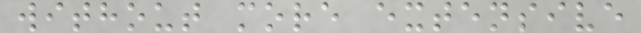without more extensive
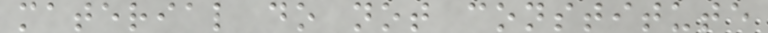material do not constitute
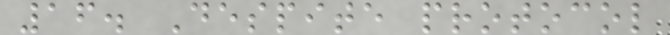16. Despite protocol
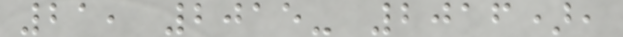21, 2015- 2016),
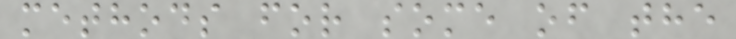methods for some of the
